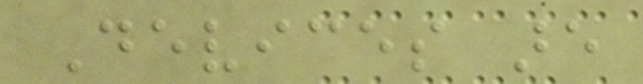Devices are
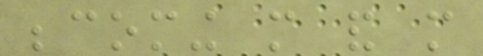becoming more and more
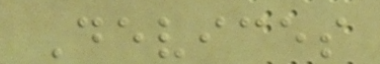Devices
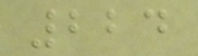224
